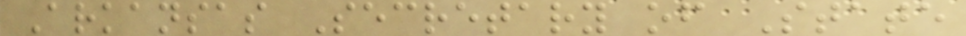Arkansas Secretary of State
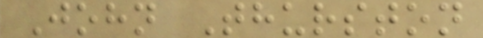John Thurston
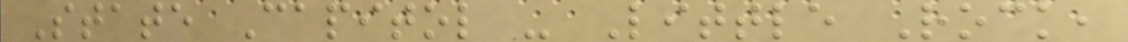State Capitol - Little Rock,
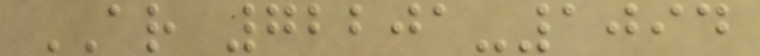AR 72201-1094
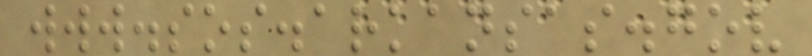www.sos.arkansas.gov
